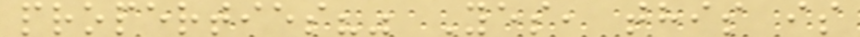properties?" Yes, this is
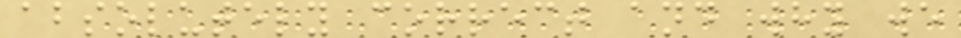absolutely correct and why we
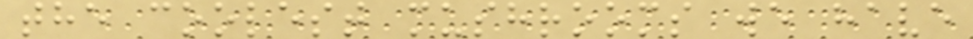the coolest mushrooms we have
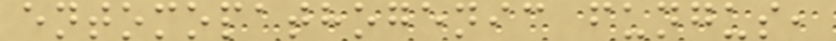entomopathogenic fungus,
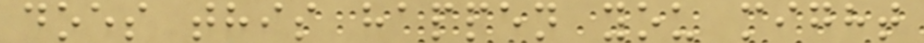does this happen you might
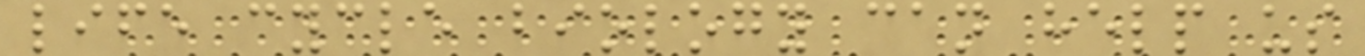life cycle biology can help us
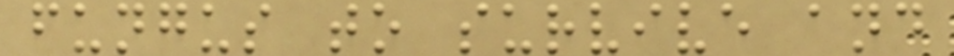fungus to survive and
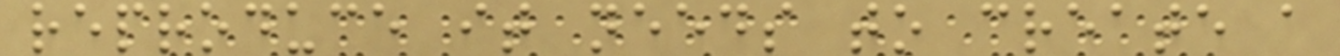reproduce it needs to create a
